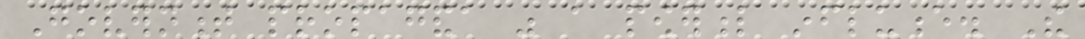Government propaganda was a powerful influence. The
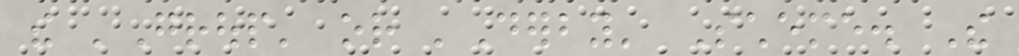the 'Group' or 'Derby' Scheme. The
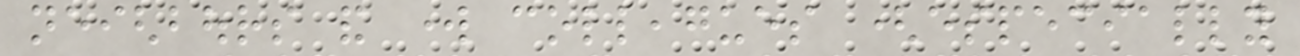neighbours and work colleagues (especially
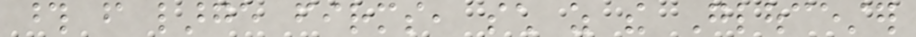those from large firms, such as the Gloucester
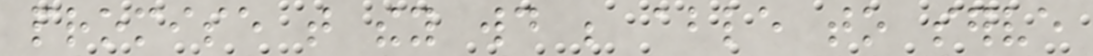promise that they would be able to serve
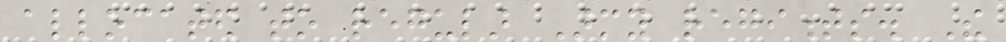allocated to regular Army regiments. The
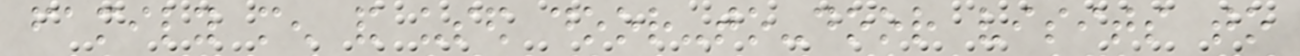family men and used door-to-door visits to
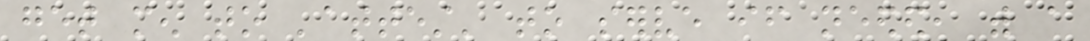get men to 'attest' to serve if needed, with a
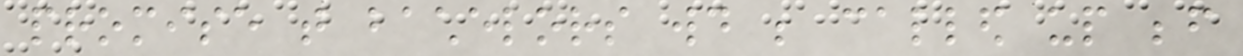promise that bachelors would be called up before
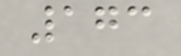173
